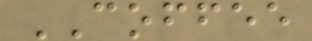COFFEE
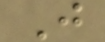J
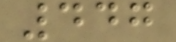447
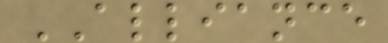ALLIANCE
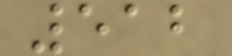512
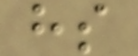hs
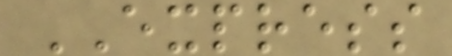EXPRESS
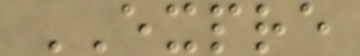EXPRE
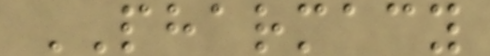PHARMACY
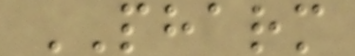PHARM
